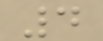4
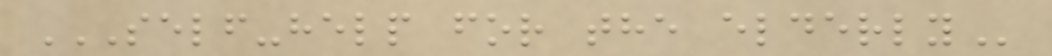SELF-HELP FOR THE ELDERLY
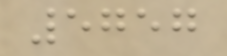5757
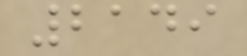2149
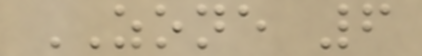ZONE 6
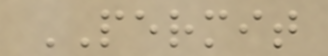PERMIT
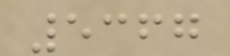5367
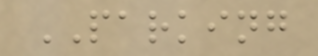PARKING
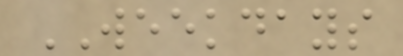WEEKDAYS
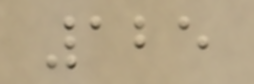125
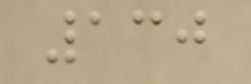130
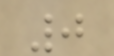0
